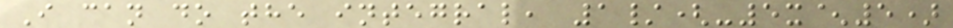I can do the integral, 1/(-5x^5)
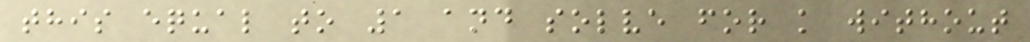this equal to 1 and solve for k without
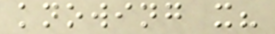knowing x?
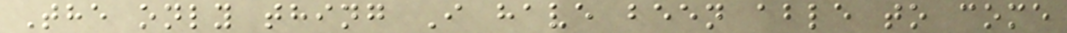The only thing I have been able to come
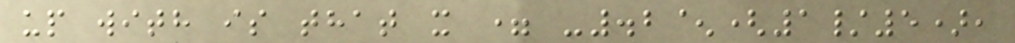up with is that x = -.2^(1/5),
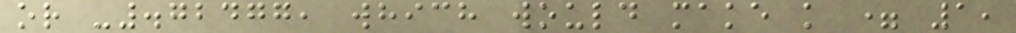or -.72477, which would make k = 1,
